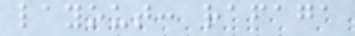layout: rafaga
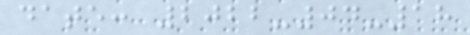date: 2022-04-18
